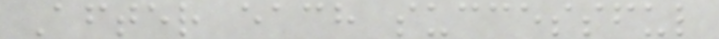After each successful
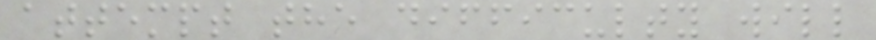attempt the difficulty will
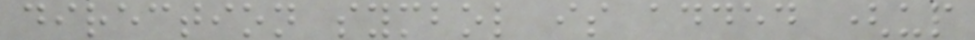direction symbol is added (up
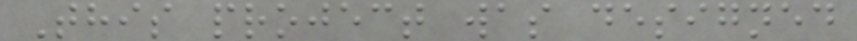This project was designed
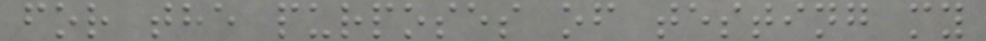for the purposes of testing my
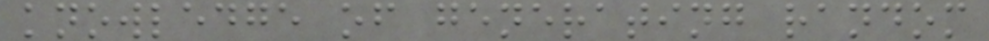knowledge of generating random
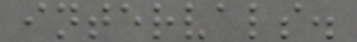intervals.
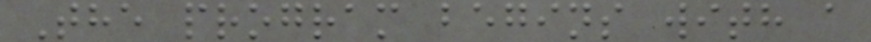The program begins with a
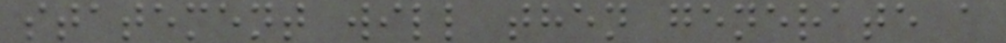statement will then generate a
